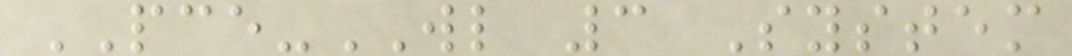PCE-WL 3 System
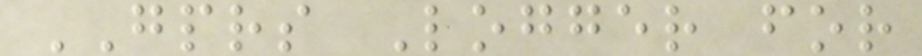GPRS Logger for
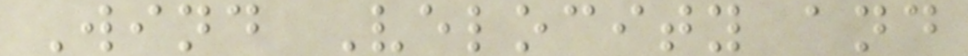Wind Velocity and
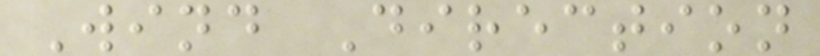Wind Direction
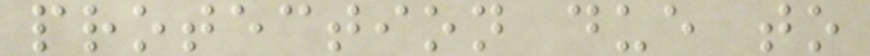protection due to
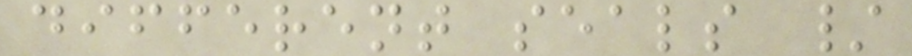different seals /
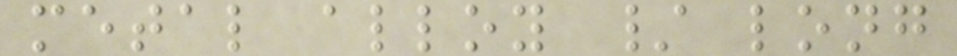metal alloy / long
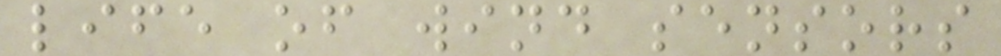life of wind sensors
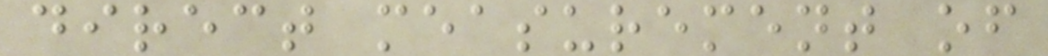direct measurement of
